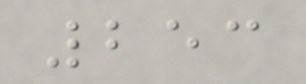253
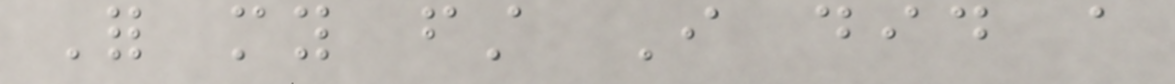For my first I did a
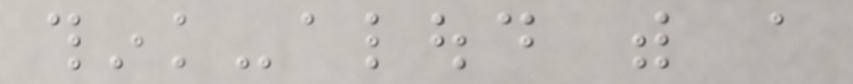think-aloud with a
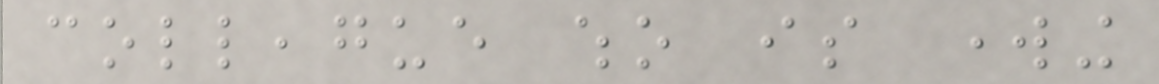colleague who is working
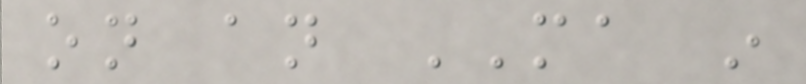on an MA in
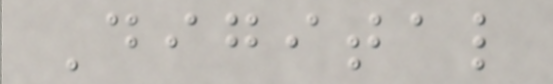Digital
